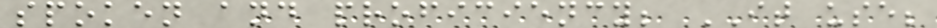spoken and proficiency; IT use;
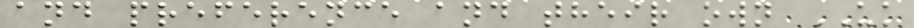and preference and their own UK
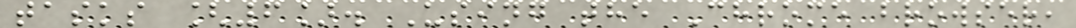tasks [6]. Using the Chrome browser,
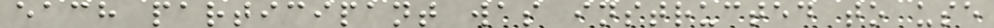each participant was instructed to use
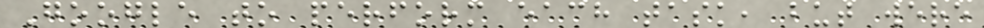Google to perform each task, but were
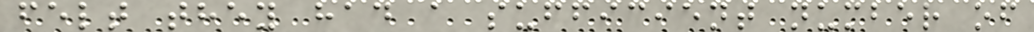felt they had a sufficient number of
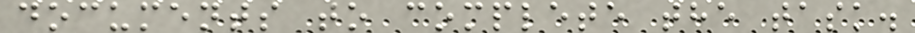documents to complete the task.
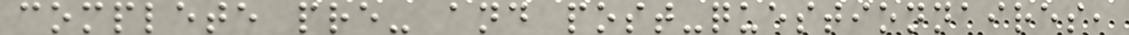complete pre- and post-questionnaires,
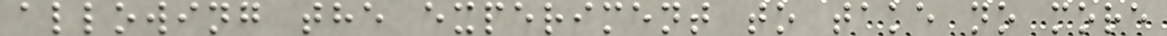allowing the experiment to take no more
